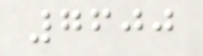7600
